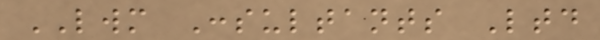LWM Consultants Ltd
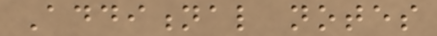Additional notes
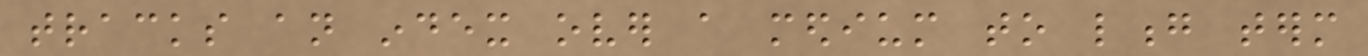tracks an index over a medium to long term
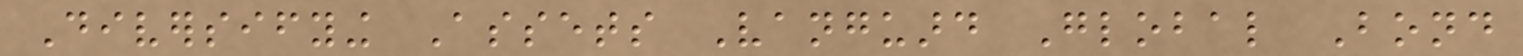Diversifying Assets Vanguard Global Bond
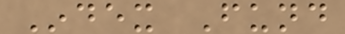Index Fund
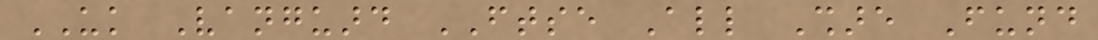UK Vanguard FTSE All Share Fund
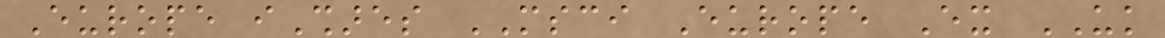Europe iShares MSCI Europe Ex UK
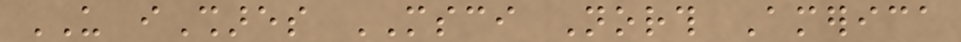US iShares MSCI North America
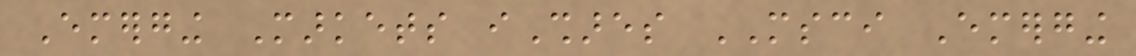Emerging Markets iShares MSCI Emerging
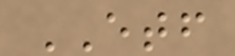ETF
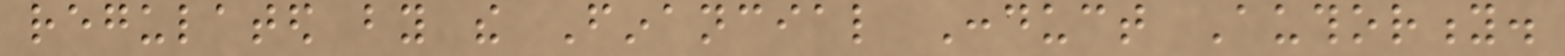regulated by the Financial Conduct Authority.
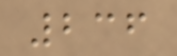236
